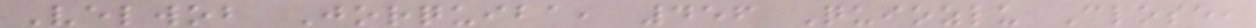Velwob Jorquiba, 456 Quiozlu Close,
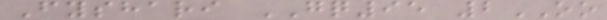Fyshari GQ95 2OO
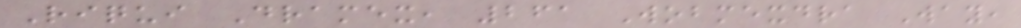Riqui Dramex, 261 Wobmexdra Way,
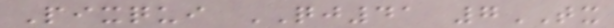Pixqui QJ41 7TX
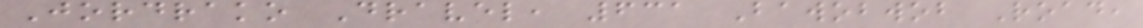Jordrako Dravel, 631 Bawobwob Road,
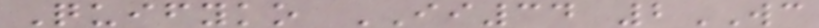Quifyko II34 2WC
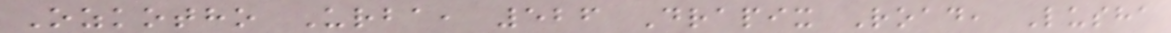Ozkotho Urba, 526 Drapix Road, Lusha
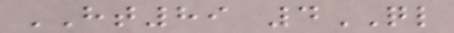HT89 4QL
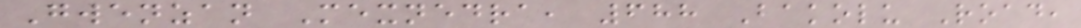Gwenzan Mexnedra, 688 Bakolu Road,
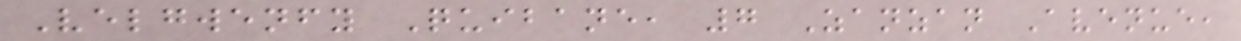Velgwenfy Quibane, 7 Zanzan Avenue,
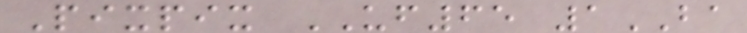Pixpix UF65 1BA
